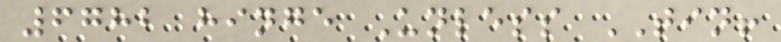6782 hinge Unless TIN!
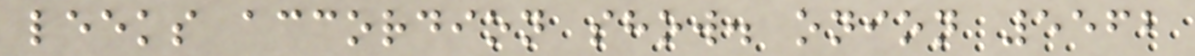leeks accordion show. onion 5562
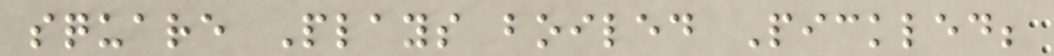square Plays boiled Pickled;
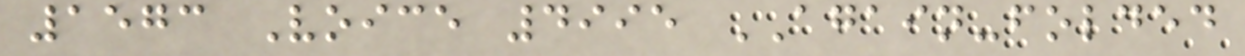1573 Voice 4995 AGAIN-folded
